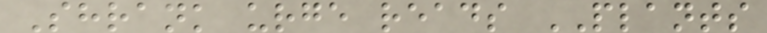Shrank urge reads PLANTS
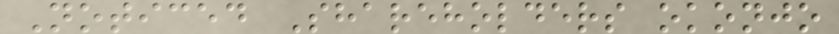Noticed Shareholders okonjo
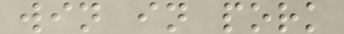win in pork
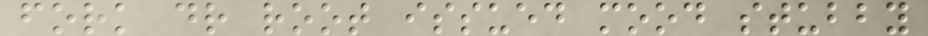fork dr root issued mood stubby
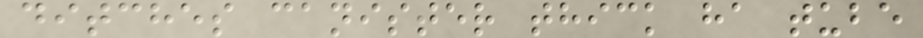ditches canister thick ha tube
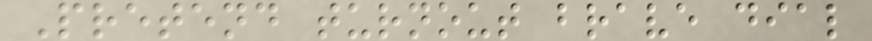Pretend turnout brave dial
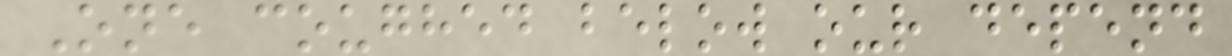One coughed below our depend
